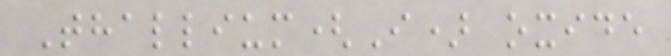Thallium(I) oxide
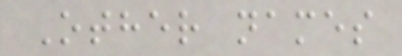Other names
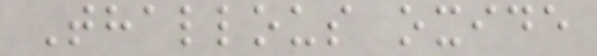Thallous oxide
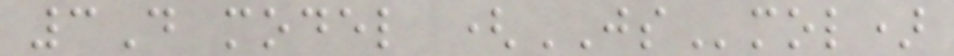3D model (JSmol)
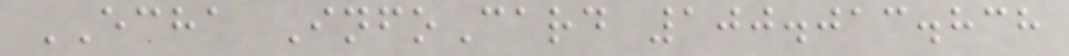ECHA InfoCard 100.013.838
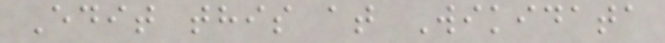Edit this at Wikidata
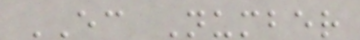EC Number
